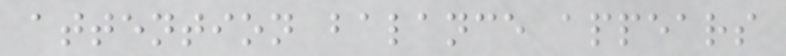attention balance appears
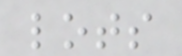lots
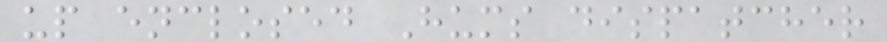up enclosed Hums dispatcher
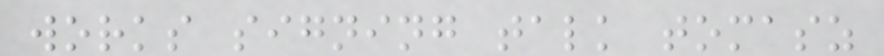works signing talk tomasz
